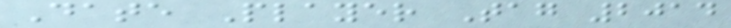Date Player Tag 2014
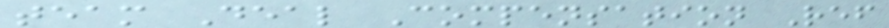team Deal Compensation Ref
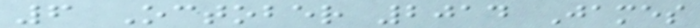6 October 2014 James
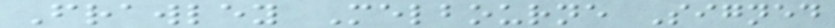Frawley Melbourne Signed
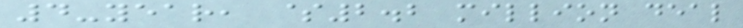4-year, $2.2 million deal
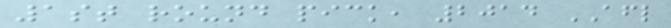1st round pick, 2014 AFL
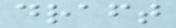draft
